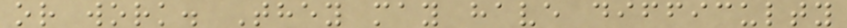or work. They may have difficulty
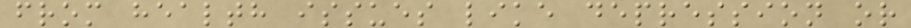from health issues like depression or
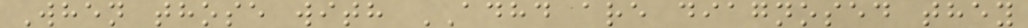When those with ADHD are diagnosed they
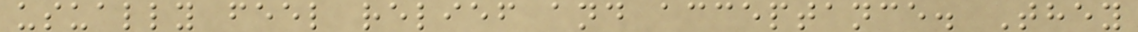usually feel relief and acceptance. They
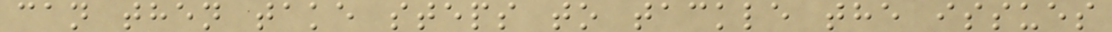can then take steps to tackle the issues
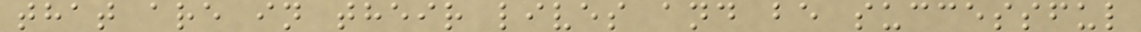that are in their lives and be successful
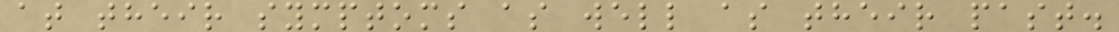at their symptoms as well as their past.
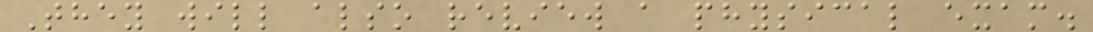They will also review a physical exam.
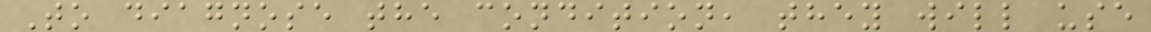To diagnose the condition, they will use
